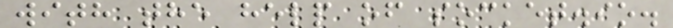with the help of socket.io.
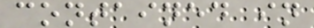contained in
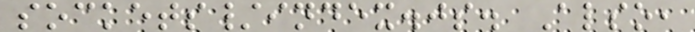sockets/index.js. Also,
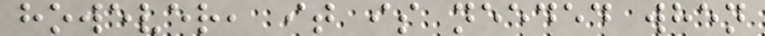however, it is needed when
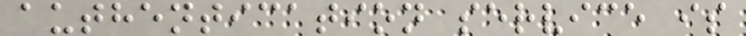authentication service is
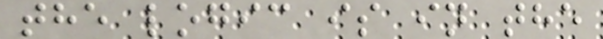the logic is in the
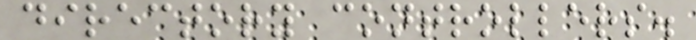directory controllers.
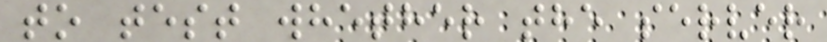to test whether the server
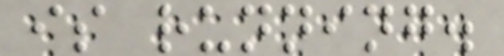is running.
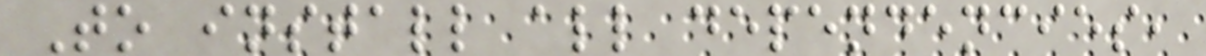To install all dependencies,
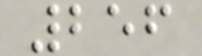256
